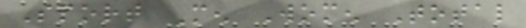Sport Men Women Total
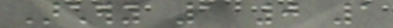Archery 1 0 1
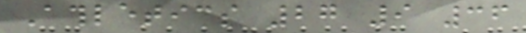Athletics 27 9 36
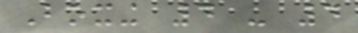Boxing 4 - 4
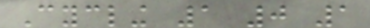Cycling 1 0 1
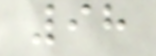98
